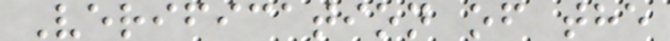Verification of the
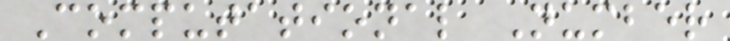Computational Number
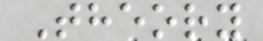Theory
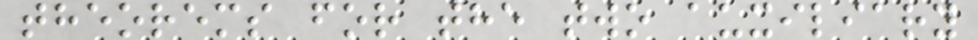theorems for the two auxiliary
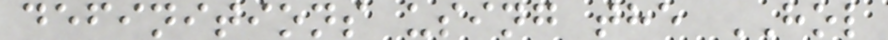definitions using the HOL
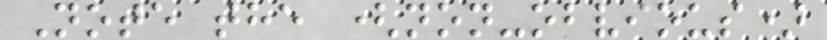Note the (non-obvious)
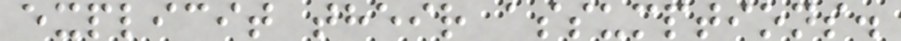explicit their assumptions.
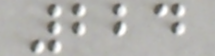224
